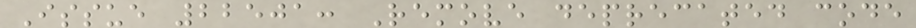Issue 22501: Remove deprecated code
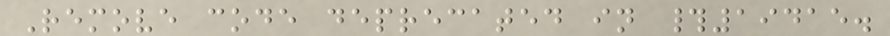Remove code deprecated in #19415.
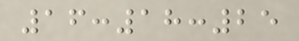16:18:25
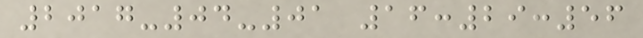2017-04-01 16:29:56
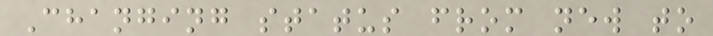Changing status from new to
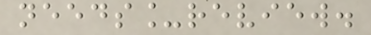needs_review.
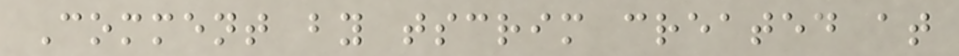Comment by tscrim created at
